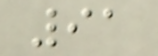91
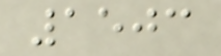1503
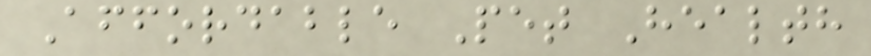Affordable Pet Health
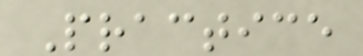Practice
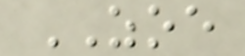ZOE
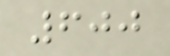600
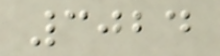3024
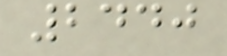2440
